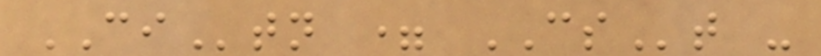CItn = CSt -
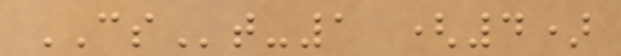CSt-1 (4)
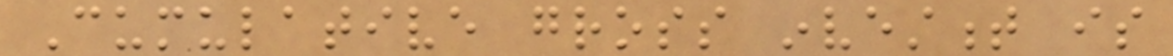Cumulative gross investment is
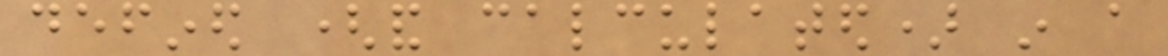defined (and calculated) in a
